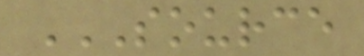SOURCE
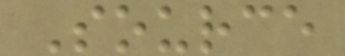Source
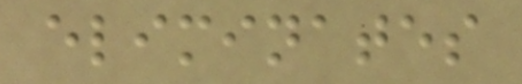eliminates
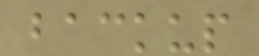backup
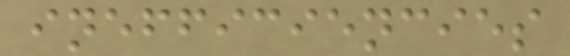inefficiencies
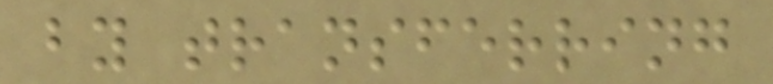by transferring
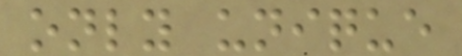only unique
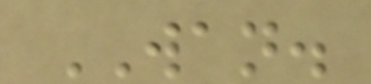WAN.
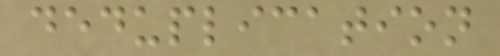deduplication
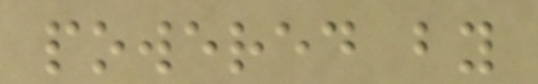powered by
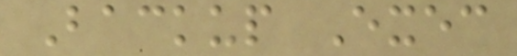Backup Exec
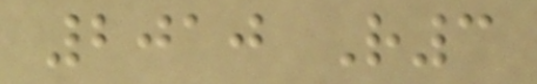2010 R3
